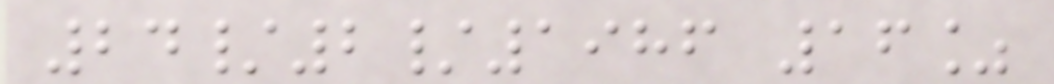24/2/1986 16%
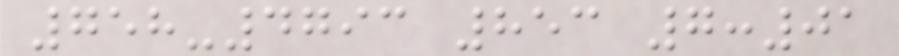758-4793 853 7:01
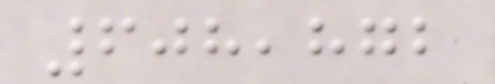608,872
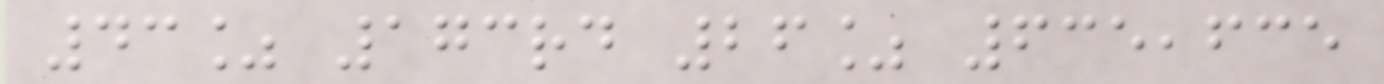43% 173rd 26% 635,635
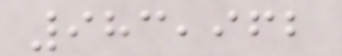983,962
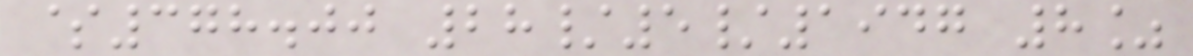$378.00 28/5/1947 8%
